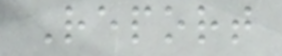Report
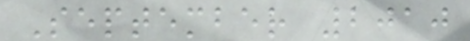September 2010
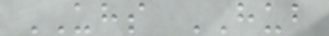UHS HUB
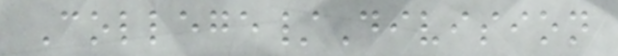College/Division
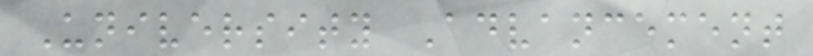University Advancement
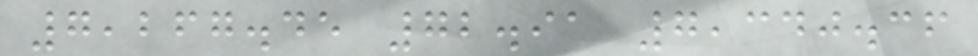7,267.45 72.91 7,340.36
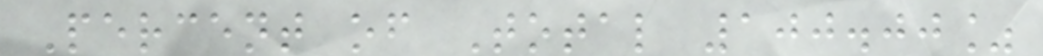Percent of Total 100.00%
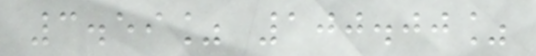3.59% 100.00%
